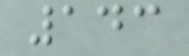143
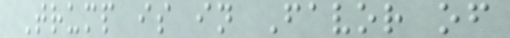Trump is in Favor of
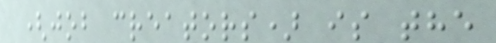(job creators) is the
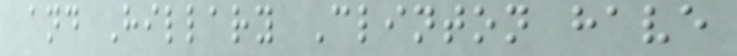and Hillary Clinton have
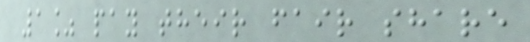1% pay their fair share
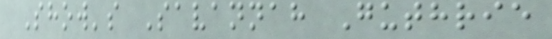Show's Savannah Guthrie
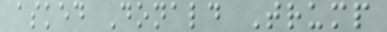asked Donald Trump
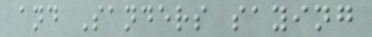and Sanders saying
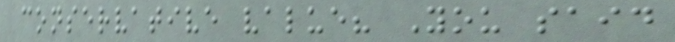conservative value? You said
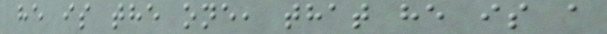he is the one, that he is a
